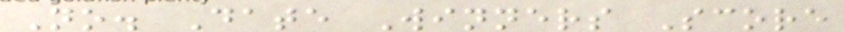No. Date Winners Score
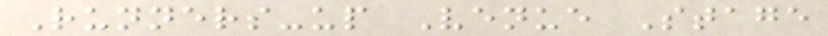Runners-up Venue Stage
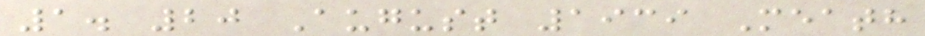1. 20 August 1939 Meath
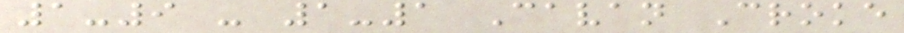1-9 - 1-1 Cavan Croke
